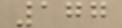177
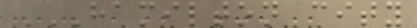HAMILTON CITY
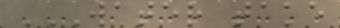WATER TAKE
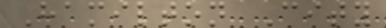Hamilton City
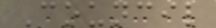Council
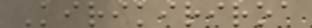Kirikiriroa
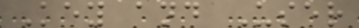Key and User
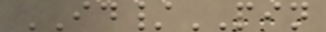ID/PIN
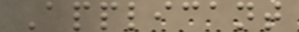Applicant
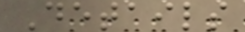Details
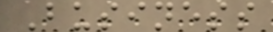Business
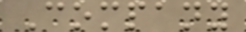Company
